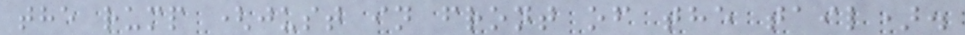the rump (just in front of the tail).
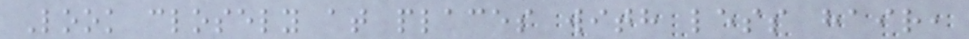Look closely at places with less hair,
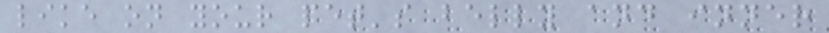like on your pet's belly and inner
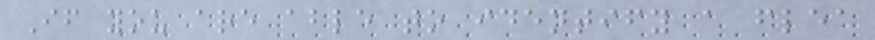If you are able to identify a flea
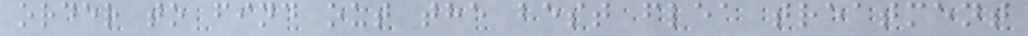order to find out the best flea treatment
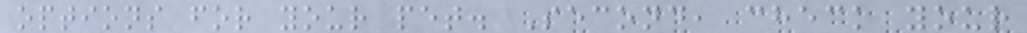options for your pet. Second, check your
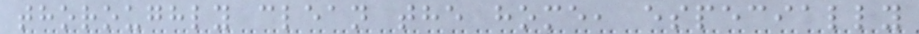thoroughly clean the home, especially
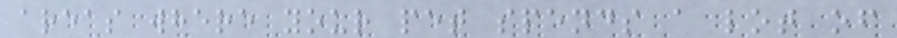areas where your pet spends a lot of
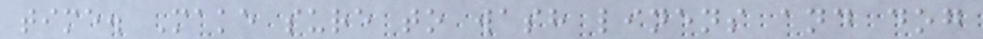time. Make sure to wash linens and dog
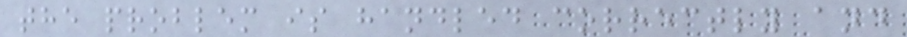the problem is handled correctly and
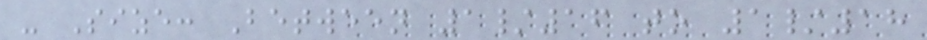- Size: Between 1/16 to 1/18
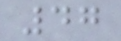47
